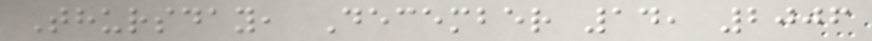Thursday, December 14, 2006
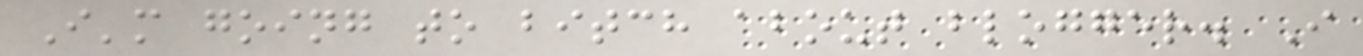I'm going to bitch about blogger. I
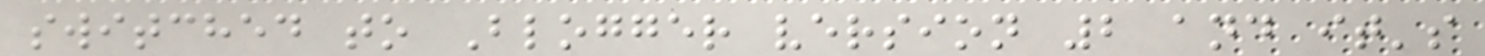switched to Blogger version 2 and it's
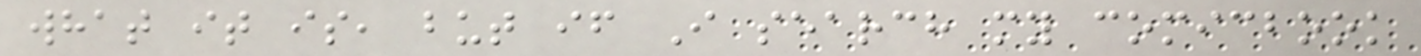what it is, but if I search my comicbook
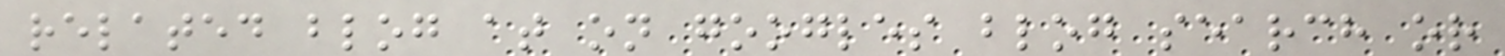related blog at on googles blog search or
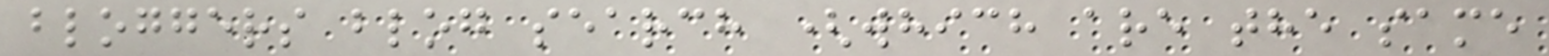bloggers blog search (which are the same
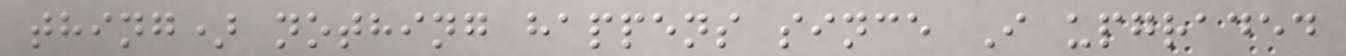thing) nothing happens since I upgraded
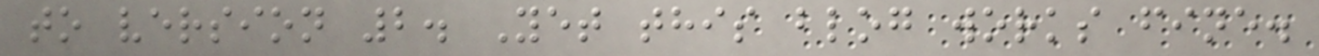to version 2. Yet this blog works fine.
